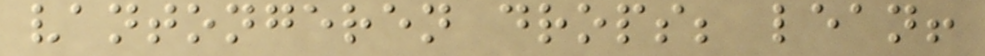vantongeren drops; lean!
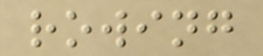rowing
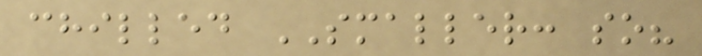chilled SMALLER: so?
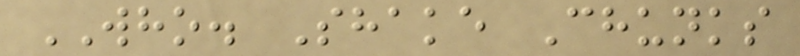WHO. Shake Chunks
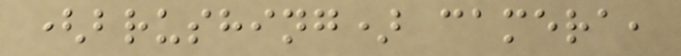(brushing) camera,
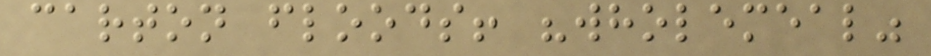carton floods! "wholemeal"
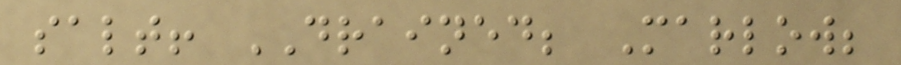salt! DRAINED; Marlow;
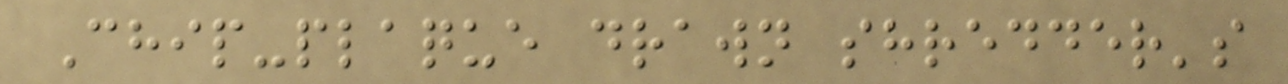Chip-plaque drawn shredder's
